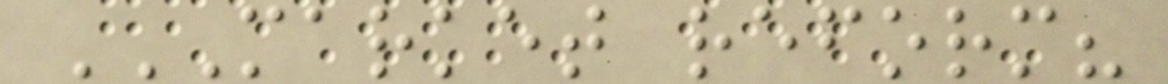MARKET REFORM?
